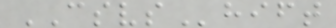CSVShift
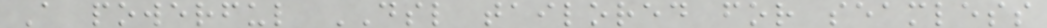A powerful DSL tailored for seamless
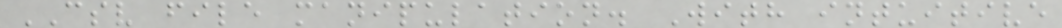CSV file manipulation. With intuitive
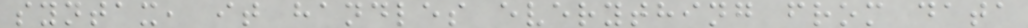syntax, it handles everything from data
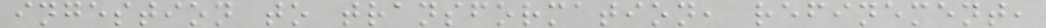ingestion to transformation, refinement,
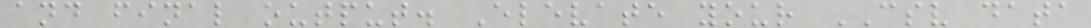and final output. Elevate your CSV data
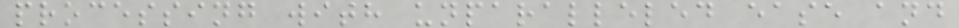processing with unparalleled ease and
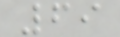69
